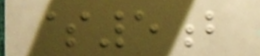$5b
